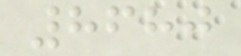8680
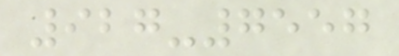927-7557
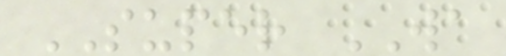SUPER WA
